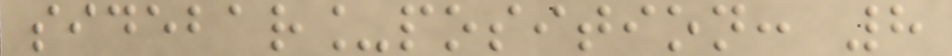sidebar_position: 8
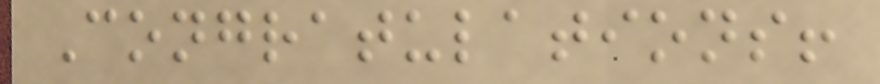Congratulations!
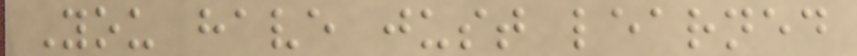You have just learned
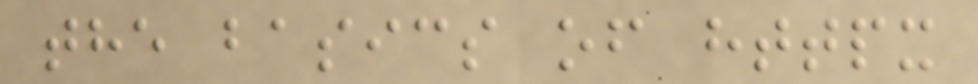the basics of httpx
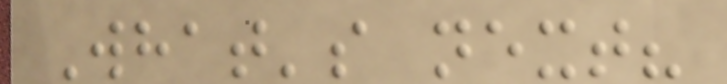What's next?
